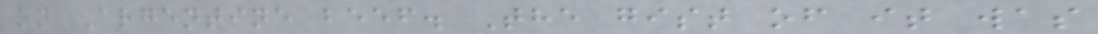on Argentine beef. The gist of it was
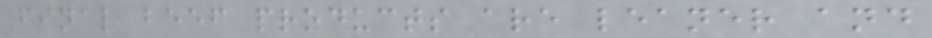final beef products are leaner and
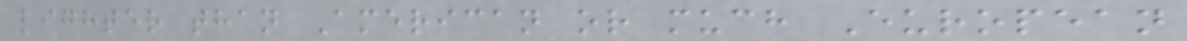lighter than American or much European
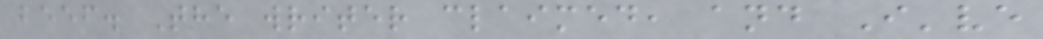beef. The writer claimed, and I've
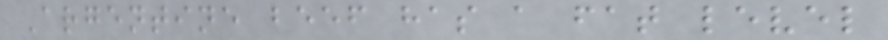Argentine beef has a fat level
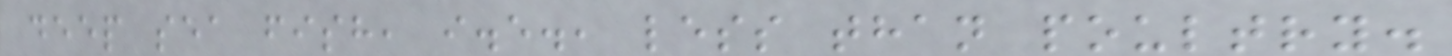deep sea fish, i.e., less than poultry.
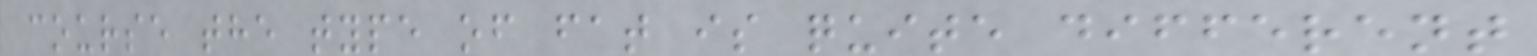course the type of fat is quite different
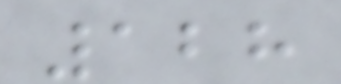128
